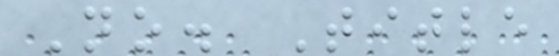No. Title
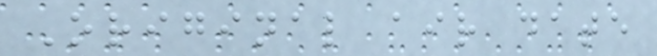Original air date
